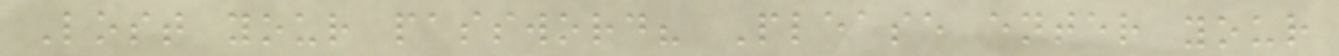Lost your password? Please enter your
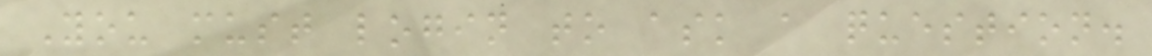You must login to ask a question.
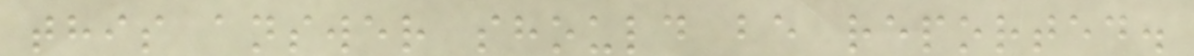this answer should be reported.
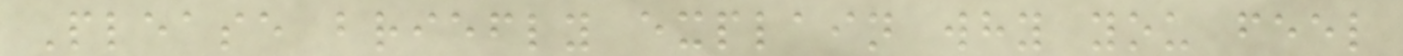Please briefly explain why you feel
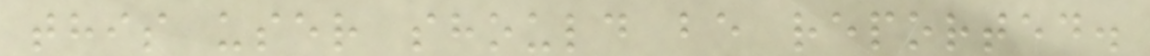this user should be reported.
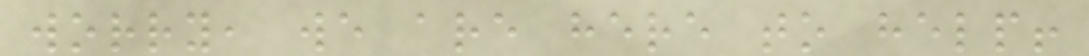worry, we are here to help!
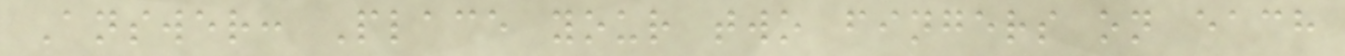Answer: Place your two fingers on each
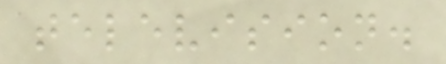television.
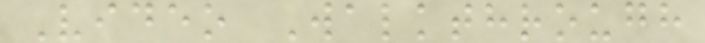Video Walkthrough
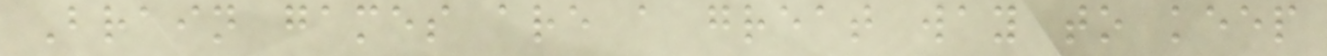Brain games are a great way to keep
